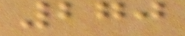270
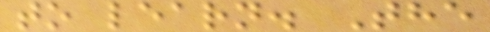to learn. The
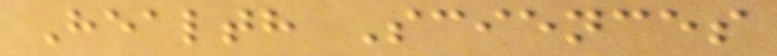Health Sciences
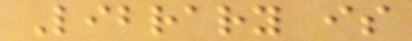Library is
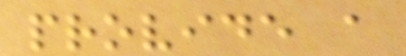provide a
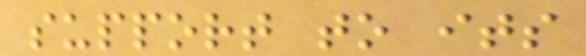support to its
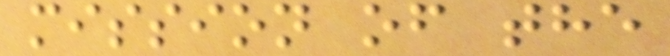mission of the
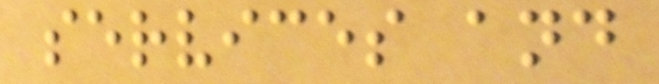services and
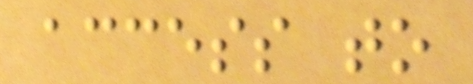access to
